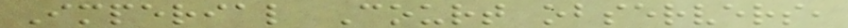Imperial Court observers,
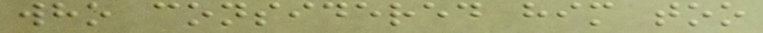who considered him too
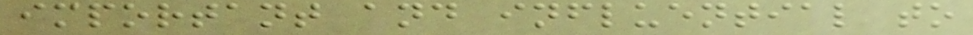important and influential to
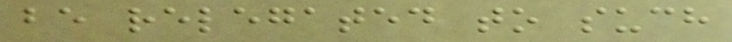be relegated to such
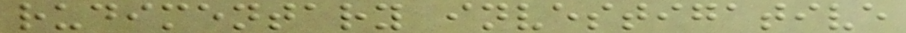rudimentary investigative
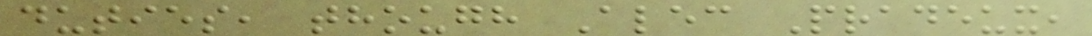duties, though Alec Pradeux,
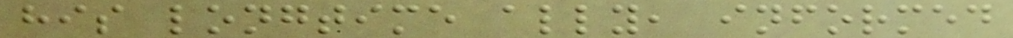his longtime ally, informed
